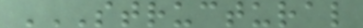STRUCTURAL
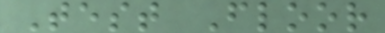Test Floor
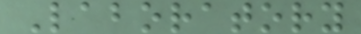Laboratory
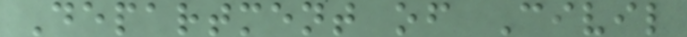Department of Civil
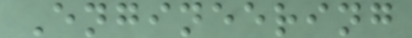Engineering
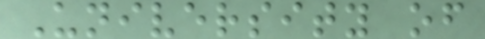University of
